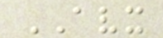AVX
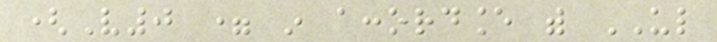(V0 = in accordance with UL
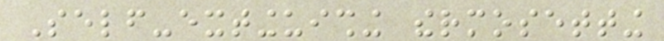Self-extinguishing thermosetting
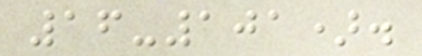16-101).
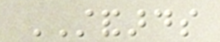STANDARDS
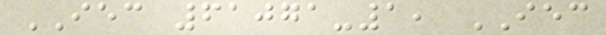IEC 61071-1, IEC
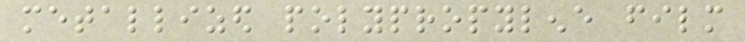metallized polypropylene film
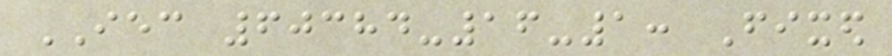IEC 60384-16-1: Fixed
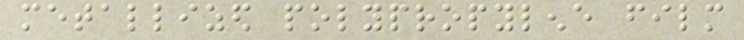metallized polypropylene film
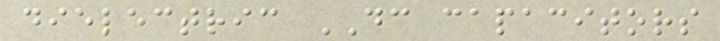dielectric DC capacitors
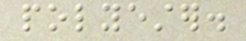polyester.
